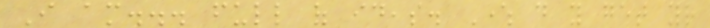I am... full of ideas. Where do you get your
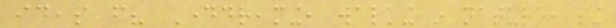ideas from? Daydreaming, walking in nature, being
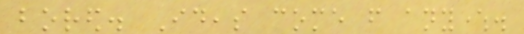bored. Ideas come from anywhere.
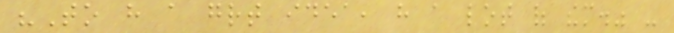"To have a great idea, have a lot of them." -
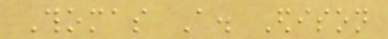Thomas A. Edison
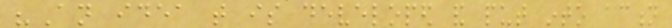"An idea that is developed and put into action
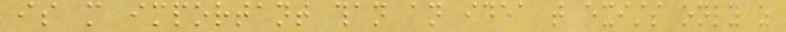is more important than an idea that exists only as
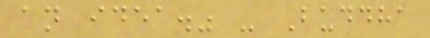an idea." - Buddha
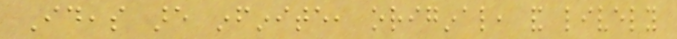Ideas are infinite, original, and lively
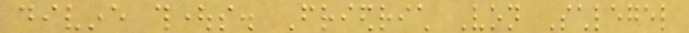divine thoughts. Friedrich Von Schlegel
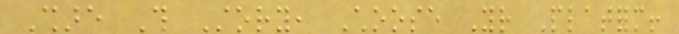Share This Story, Choose Your Platform!
